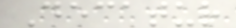Decatur
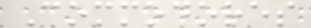Commodores
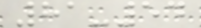81-54
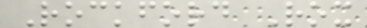Rockford Rox
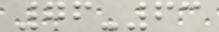76-63
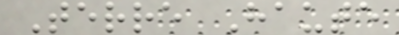Terre Haute
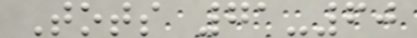Tots 71-60
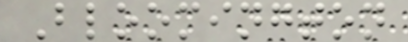Bloomington
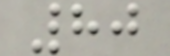80
